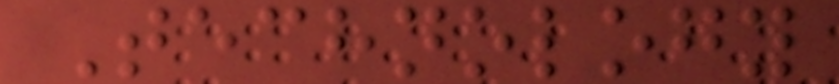Technology
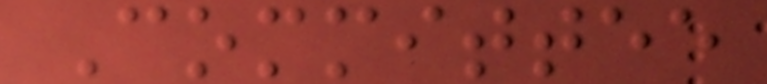Committee
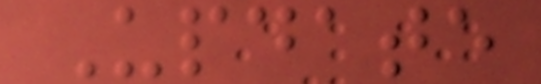Update
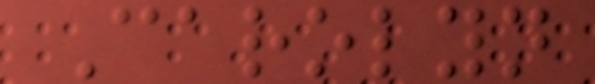Carolyn
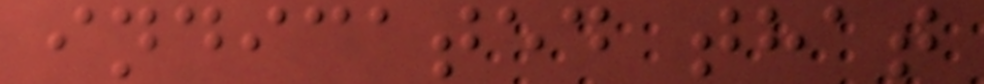indicated that
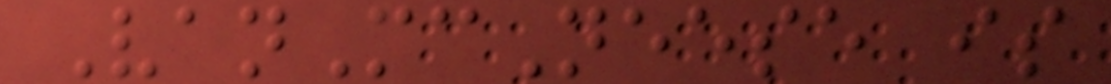VanMcNeese is
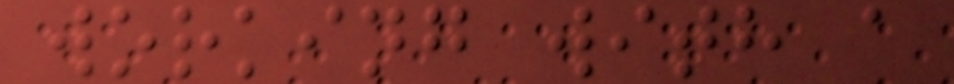working with a
